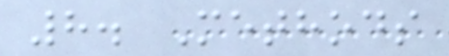8. Methods
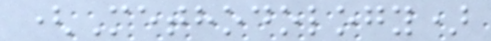(Methodology)
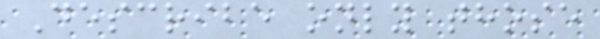Describe only those
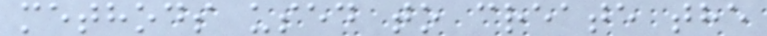methods used to create the
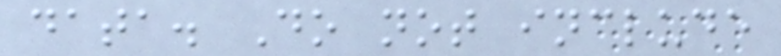data. Do not include
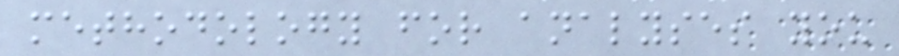methodology for analyses you
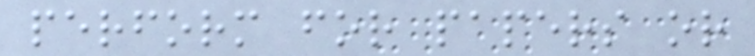perform for papers or
